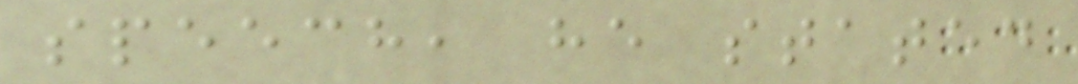speech, he stated
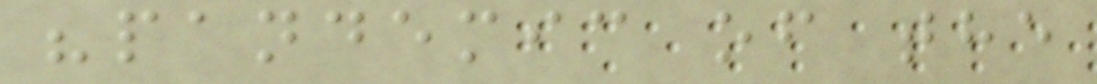"pandemic of the
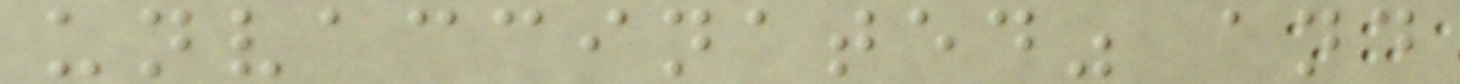unvaccinated" and
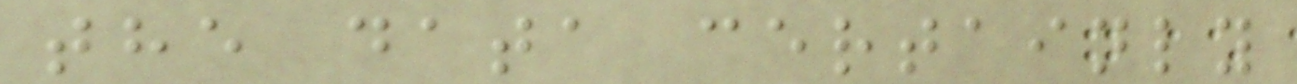the data certainly
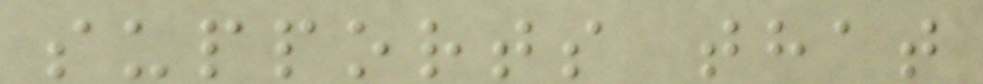supports that
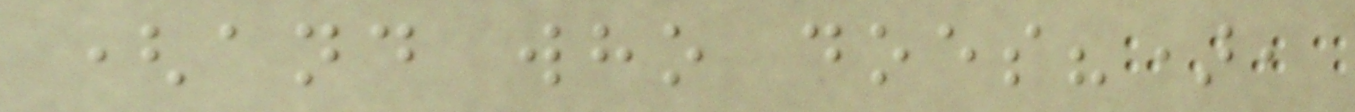(and who does?),
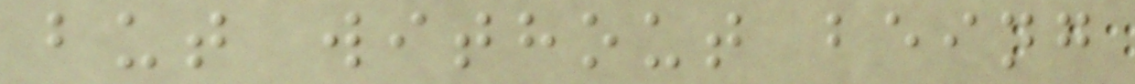but without being
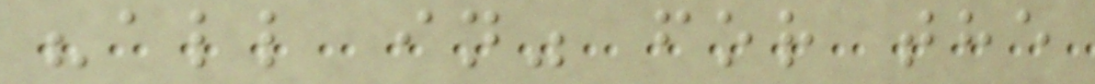"all in" for the
